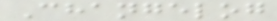Changelog
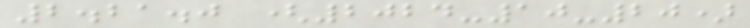2.21.0 (2024-10-20)
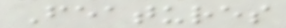Features
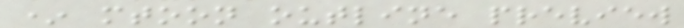* mtoon outline preview
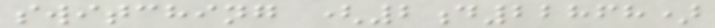switching (2d22868)
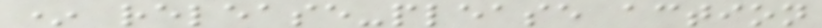* release-please action
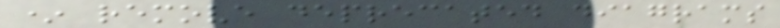* remove deprecated diagrams
